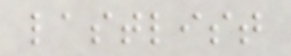lastlist
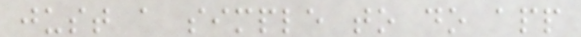just a simple to do app
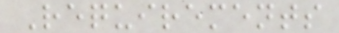Requirements
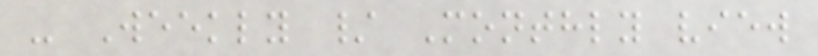- Weekly / Monthly view
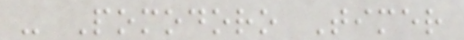- Pomodoro Timer
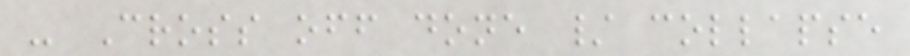- Cross off done / collapse
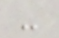-
